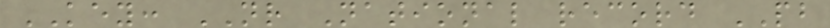KEY: NR National record PB
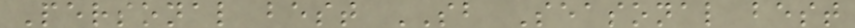Personal best SB Seasonal best
